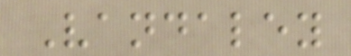Vandaley
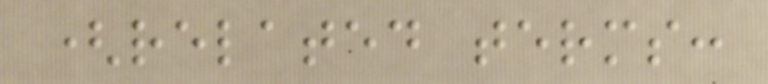(related terms:
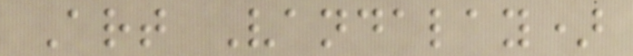Art Vandalay)
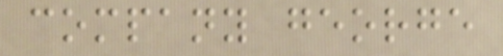company george
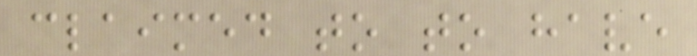claimed to to have
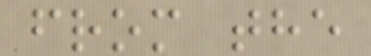from the
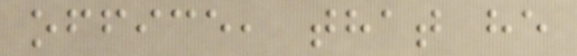office, that he
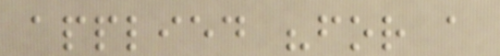applied "for a
